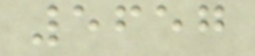5657
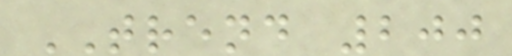TREND 200
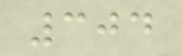304
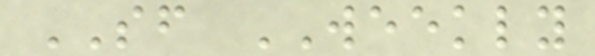SF WEEKLY
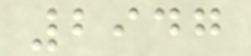2947
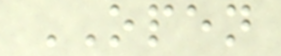OPEN
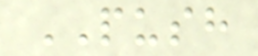PUSH
